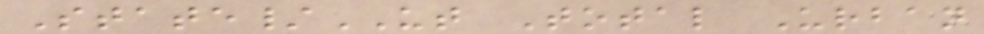State/UT Total Urban
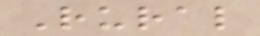Rural
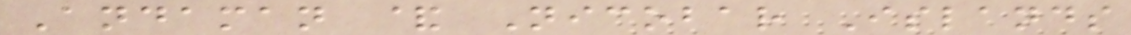Andaman & Nicobar Islands
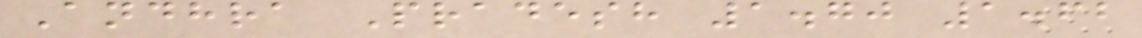Andhra Pradesh 1.70 1.62
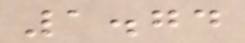1.74
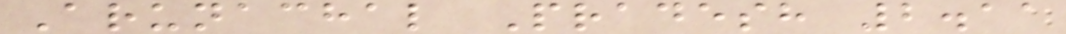Arunachal Pradesh 2.11
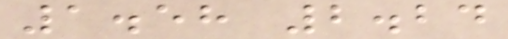1.58 2.24
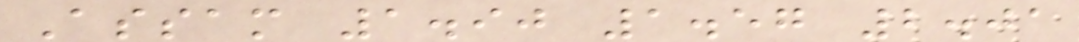Assam 1.90 1.57 2.01
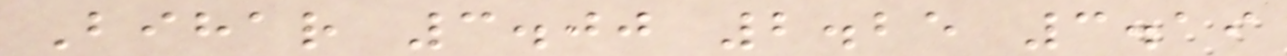Bihar 3.00 2.25 3.19
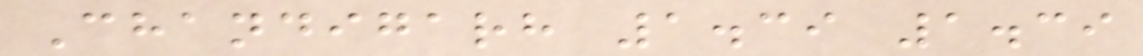Chandigarh 1.39 1.39
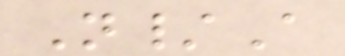N/A
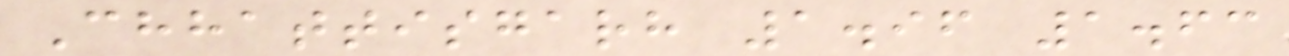Chhattisgarh 1.96 1.63
